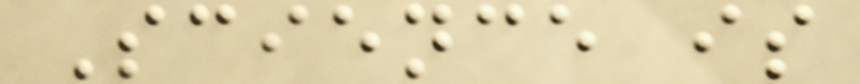Science is
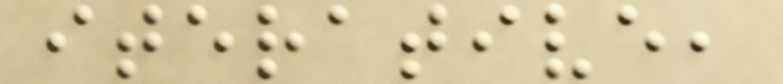iterative,
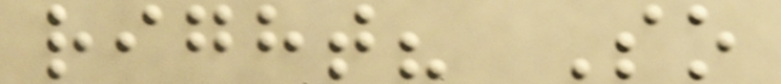right? So
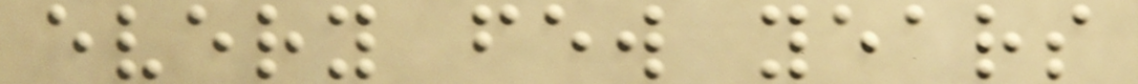every few years
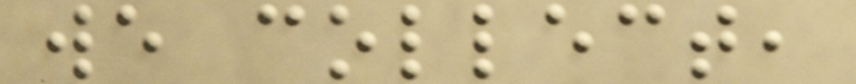we collect,
